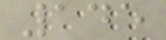145
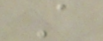A
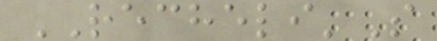RECHELI'S
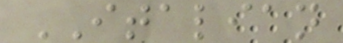ITALIAN
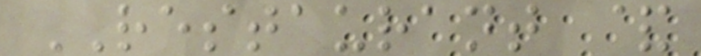RESTAURANT &
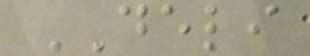DELI
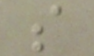s
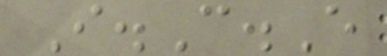I.C.E
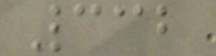332
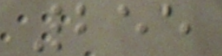255
